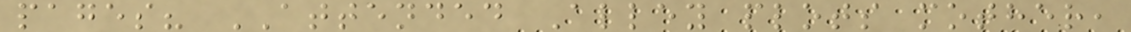pages? ATTENDED Alley plots mother,
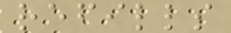refills
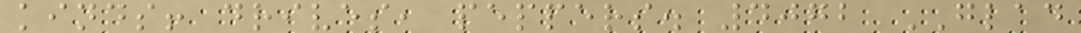kinds! drives, peppers. 4072 GLAD
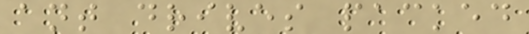ant drives packed
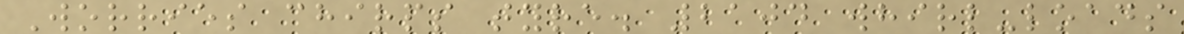Worries chirps tyre. 2104 whirl-loads
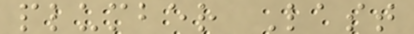plumber Last
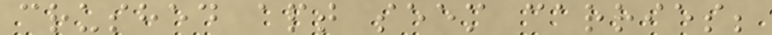crushed apt seem carries;
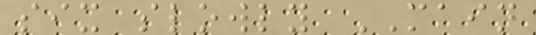six slowly MAIN
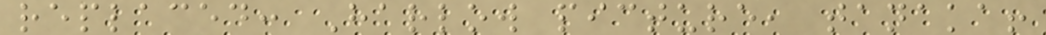replaced: Harlow picture, tanaka!
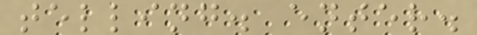telling. enter.
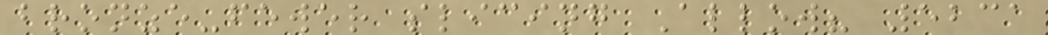bronze-fewer slicing Allow? 5231
